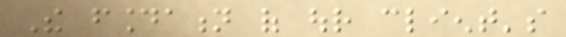The foundation of our client's
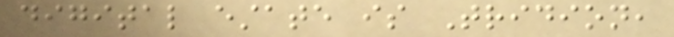digital estate is Tridion,
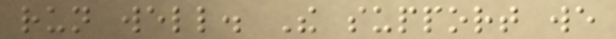run well. The support we
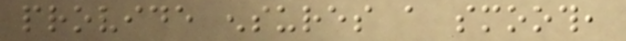provide ensures a smooth,
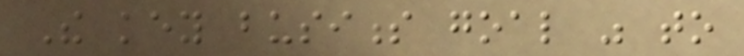The key business goal was to
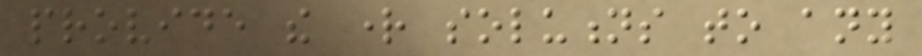provide the right solutions to any
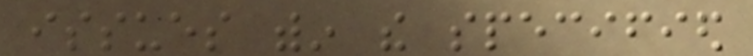issues within the specified
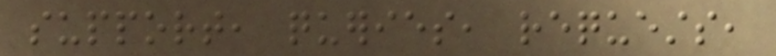support, queries, requests,
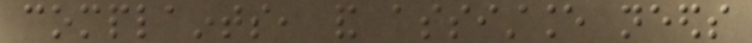complaints, and assistance needs
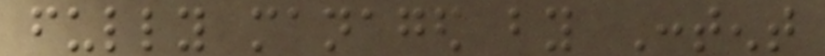fully managed by Content
